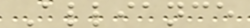Alliance
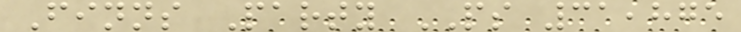Finns Party PS 31,875
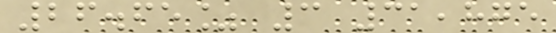26.65% 3 31,875
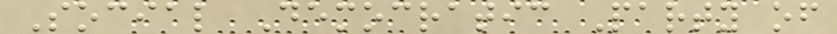Social Democratic Party of
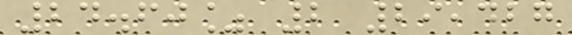24.60% 2 29,427
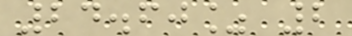24.60% 2
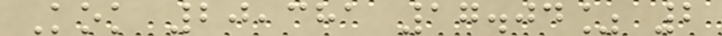Kok 20,381 17.04% 2
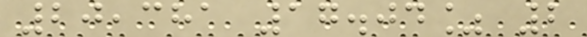20,381 17.04% 2
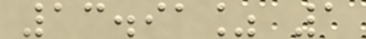13.91% 1
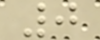0
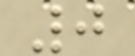0
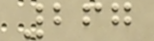267
